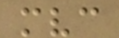mvc
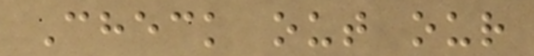Check out our
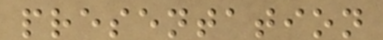presentation
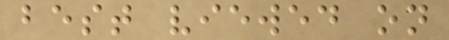best viewed on
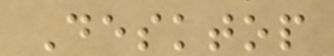Desktop
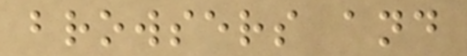browsers and
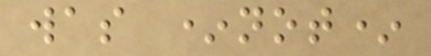was *not*
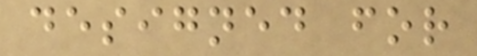designed for
